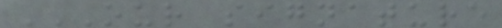OUR SIGNATURE
